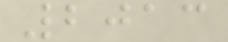2013
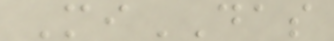MiDAS
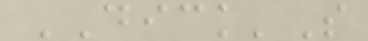DICK'S
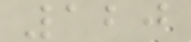120
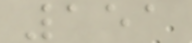151
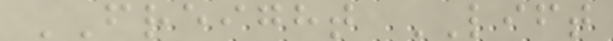FREIGHT LIFT
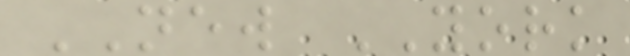NEW YORK
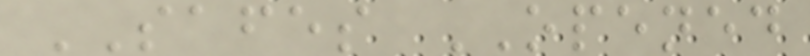SAFES OPENED
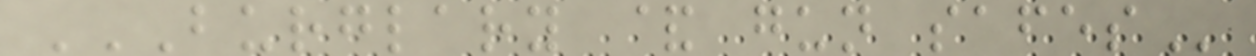BURGLARY & GUN SAFES
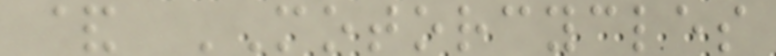& MOTORCYCLES
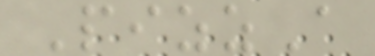PizzA
